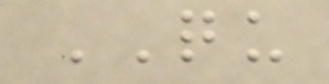QU
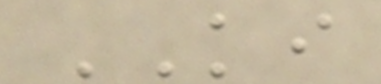KI
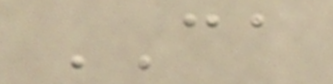CA
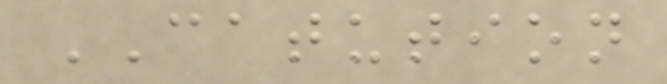CATUTION
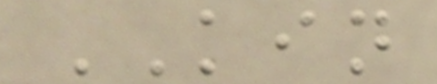KIN
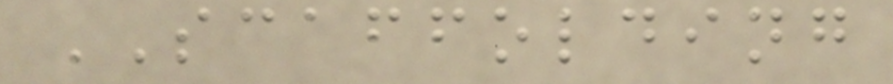SCAFFOLDING
